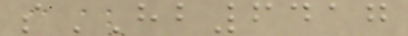sHB6417
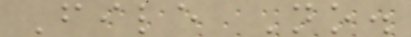File No.
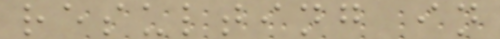resulting in
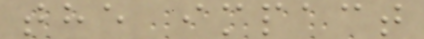the impact
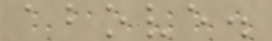above.
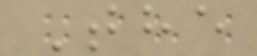The
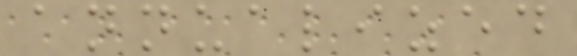annualized
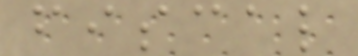fiscal
